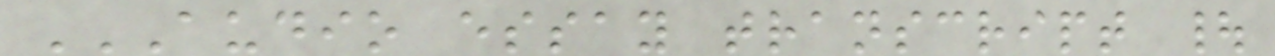AUDIO ESSAY TRANSCRIPT |
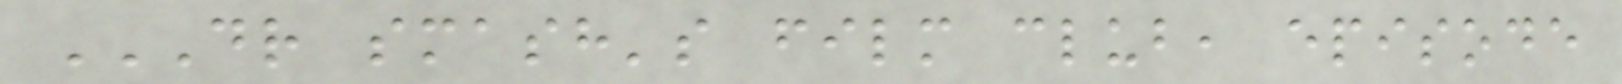DR SMASH'S FILM CLUB, EPISODE
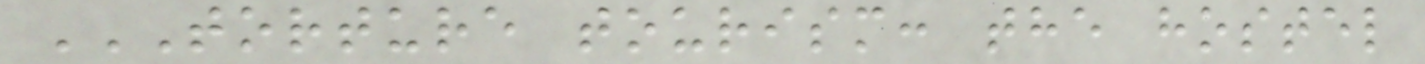TORTURE TOURISM: THE HOSTEL
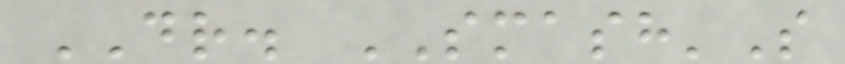DR. SMASH'S
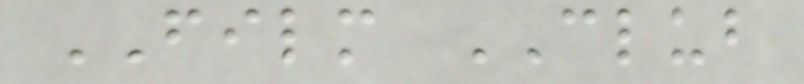FILM CLUB
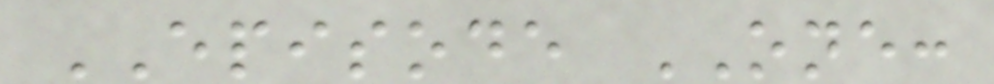EPISODE ONE:
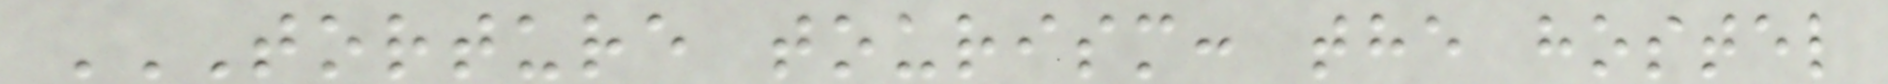TORTURE TOURISM: THE HOSTEL
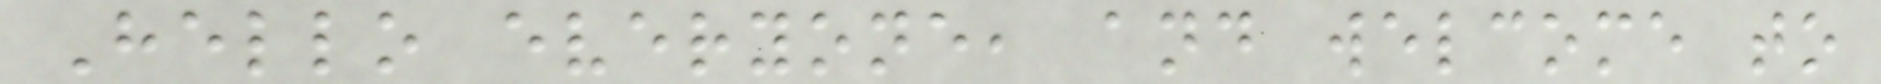Hello everyone, and welcome to
